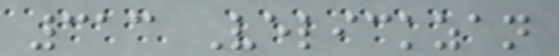313 Velickzan
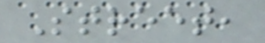Street,
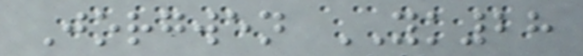Jorgwen YK28
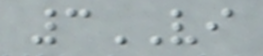3VI
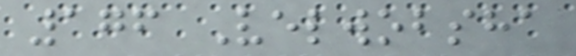176 Velwobsha
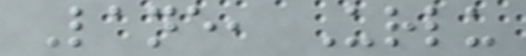Lane, Urlu
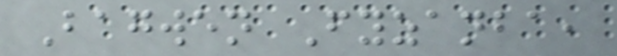Bagwen Fyzanba,
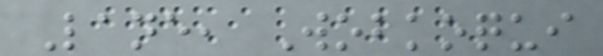Lane, Wobkoqui
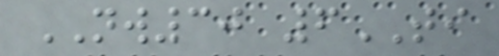NW30 6TI
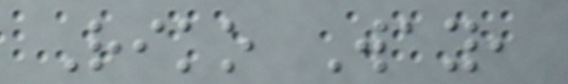Riko Way,
